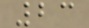23
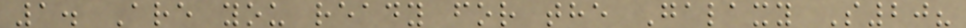1. Are you ready for the Galaxy S20?
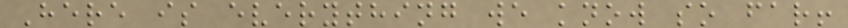Here is everything we know so far!
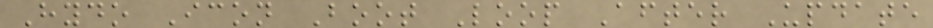Hydo Icon Boot Loop After Update
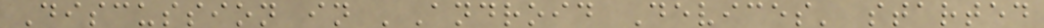Discussion in 'Android Devices' started
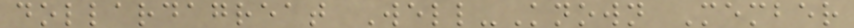dollardagreat Well-Known Member
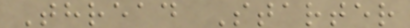Thread Starter
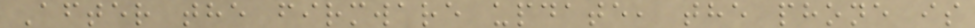After the firmware update, the phone is
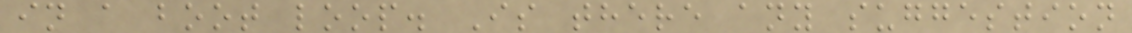in a boot loop. Is there any suggestion
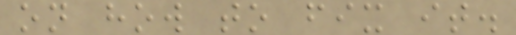on how to fix it.
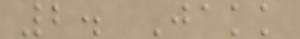2. Jakk
